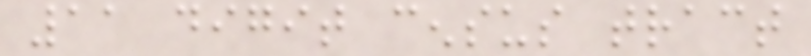11 digit census tract
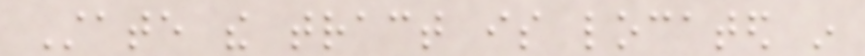State the tract is located in
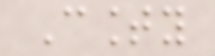County
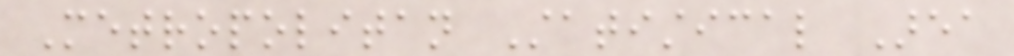Metropolitan Statistical Area
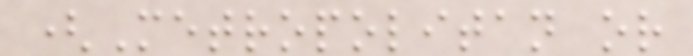(Metropolitan or
